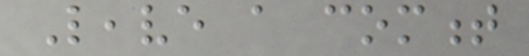Leave a comment
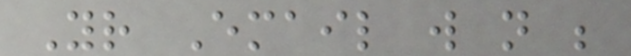Your Email will not be
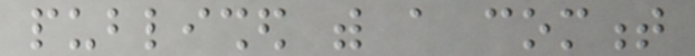published with a comment
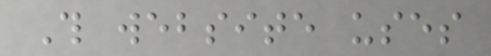This website uses
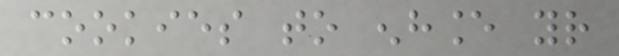cookies to enhance your
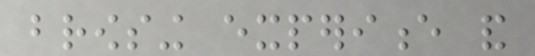browsing experience and
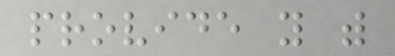provide you with
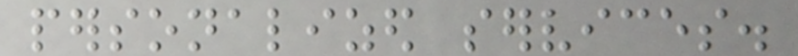personalized services.
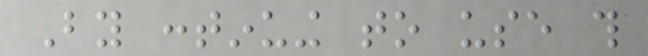By continuing to use this
